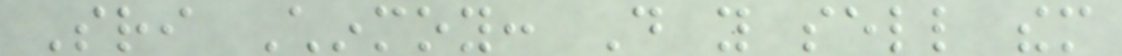Sri Chinmoy: Do you sell them
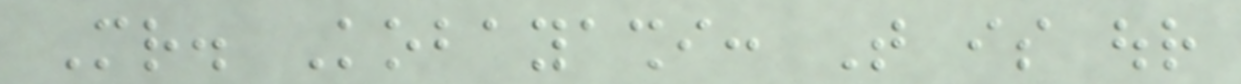Mr. Kobayashi: That is our
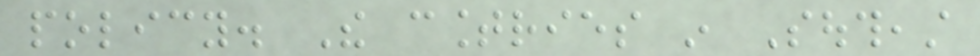policy. The countries in Southeast
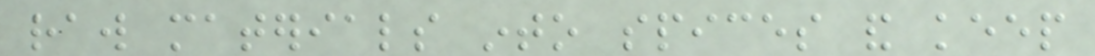raw materials into spices and keep
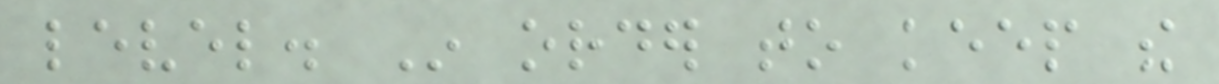level. In order to keep the
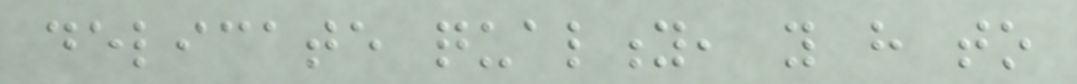delicate quality, you have to
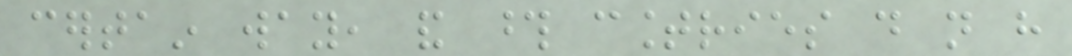certain way, and those countries do not have
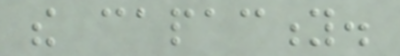the capacity.
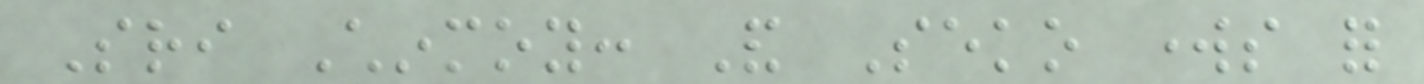Sri Chinmoy: And Seko works for
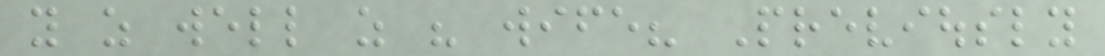you as well as his wife? Previously
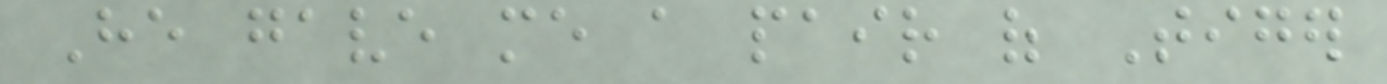He gave me a pair of Tiger
